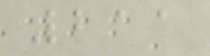211
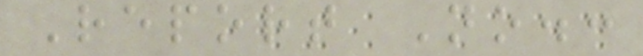Report No.:
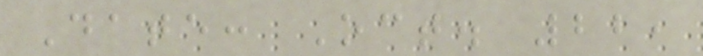Date: Oct. 22,
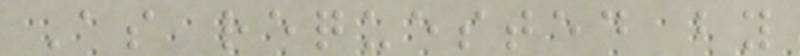As requested by
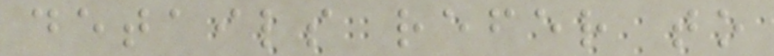details refer to
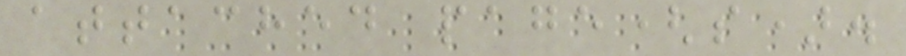attached page(s).
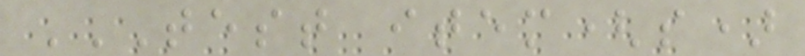TEST ITEM(S)
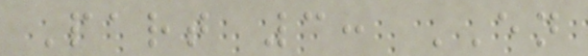Part 3: EN
